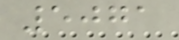5071
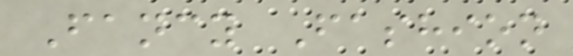Fancy Fashion
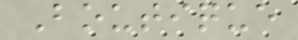Boutique
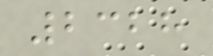2328
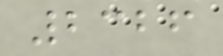2326
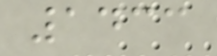1433
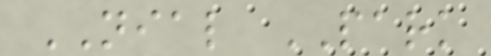NIAL PARK
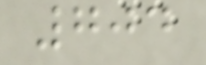704
